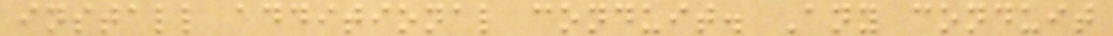install additional conduit. Any conduit
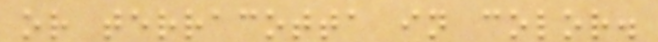or terracotta in color.
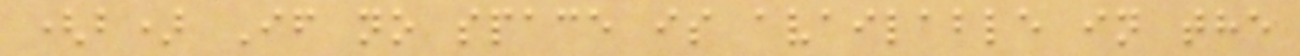(b) If no space is available in the
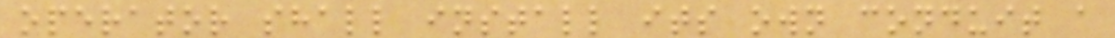operator shall install its own conduit a
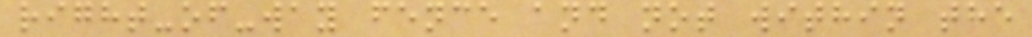right-of-way fence and not within the
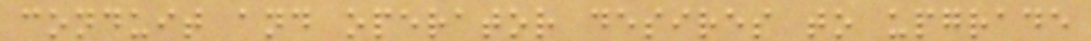conduit and operator desires to upgrade
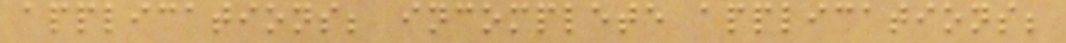applications; incomplete applications;
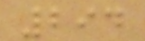294
